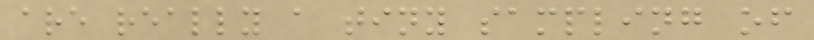are really a tiny sampling of
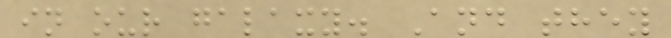in our galaxy. And they
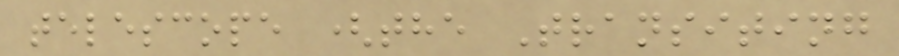telescope (the Transiting
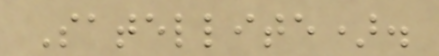Satellite).
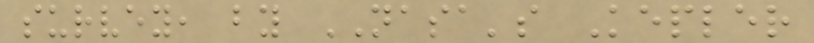survey, by NASA's Kepler
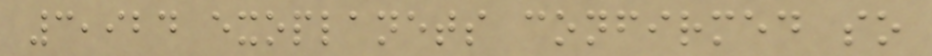3,924 exoplanets confirmed so
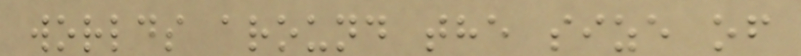worlds around the size of
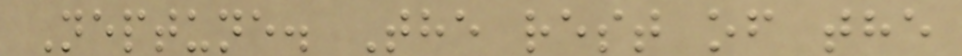Neptune. The rest of the
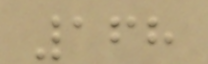168
